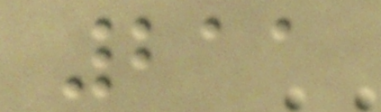211
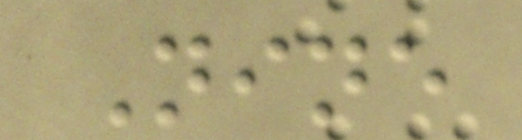Nine
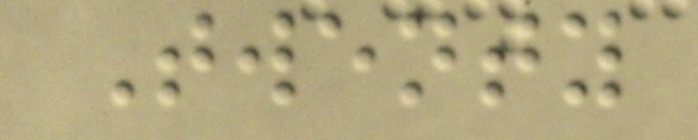Twenty
